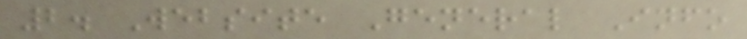2. Website General Info
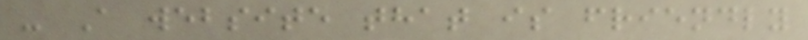- A website that is friendly
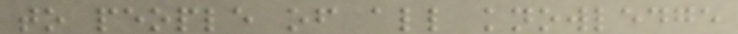to people of all knowledge
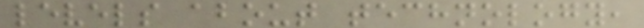levels about technology,
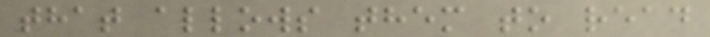that allows them to read
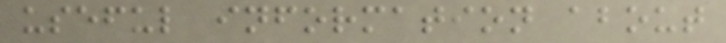useful information about
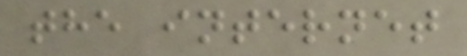the internet
